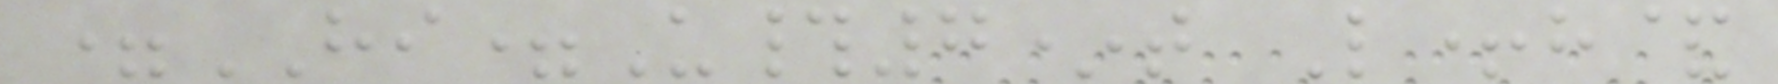=HI=U#7*t L+h&
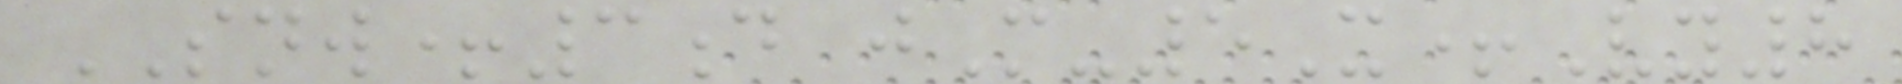SNW+3d jM-5X+Vy8
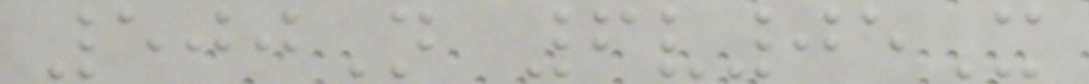500N 6v05X
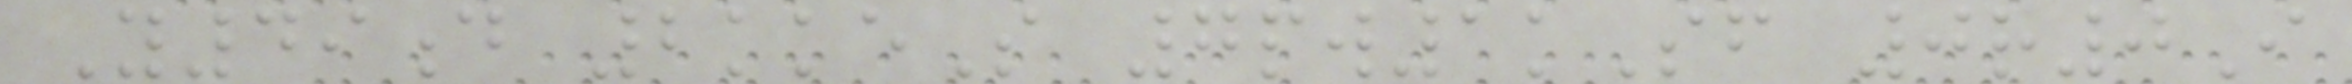Y49d 2kkeS 7pw1kSf 0r0I
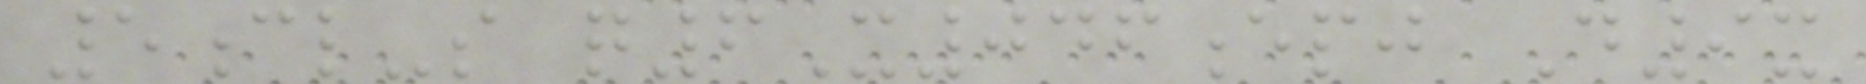5cl-s q6X046epj D9x
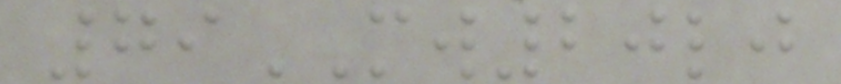79MW20lj
